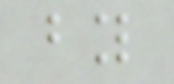by
